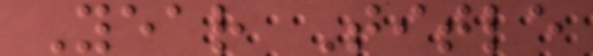Year Title
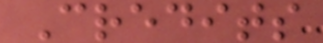Credits
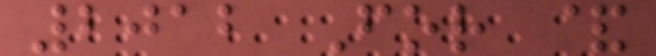2012 For &
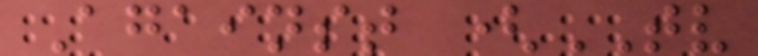Against (TV
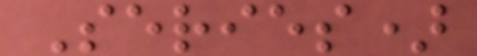Series)
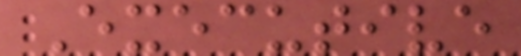Executive
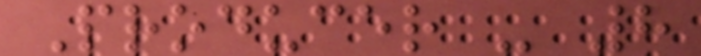Producer - 8
